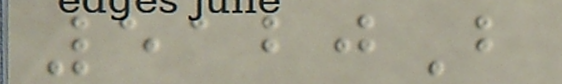5120B
